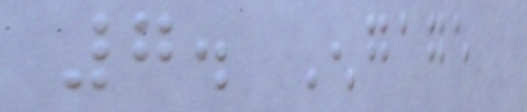7. Engage
